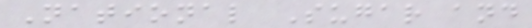National Sugar and
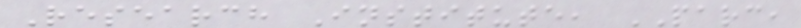Research Institute, PARC,
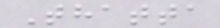Thatta
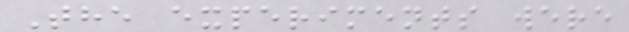The experiments were
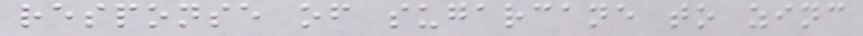response of sugarcane to zinc
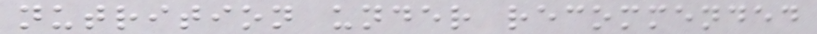nutrition under recommended
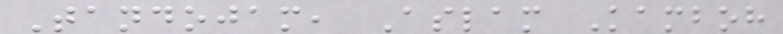Tandojam, Aslam Kamboh
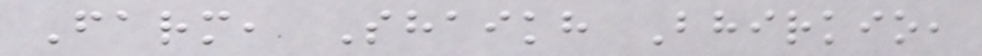Farm, Shaikh Bhirkio,
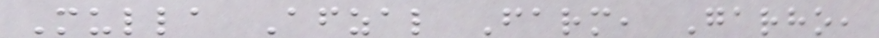Mulla Afzal Farm, Garho,
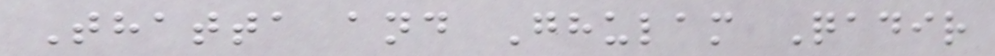Thatta and Ghulam Qadir
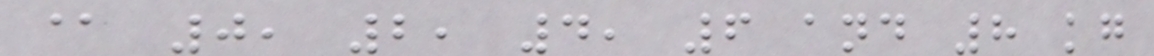@ 0, 2, 4, 6 and 8 kg
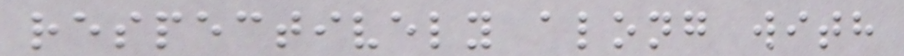respectively along with
